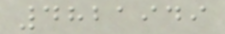4821949
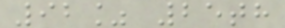92% 25th
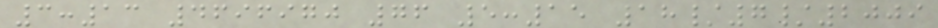3:13 4696970 76 5:15 18/7/2009
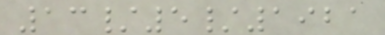13/5/1921
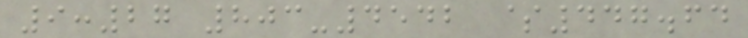9:27 803-4542 $447.64
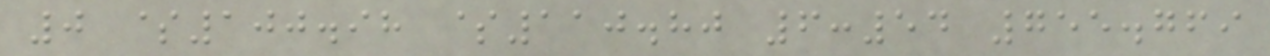0 $100.98 $110.80 6:54 755.769
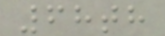68th
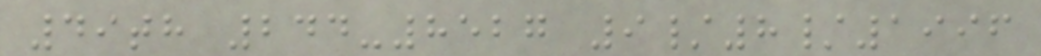49th 244-8527 9/8/1996
